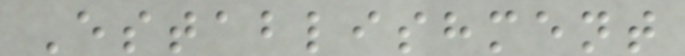Establishment
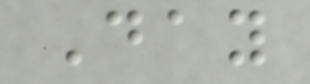Day
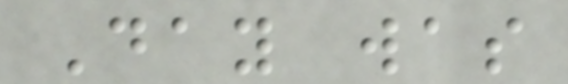Day was
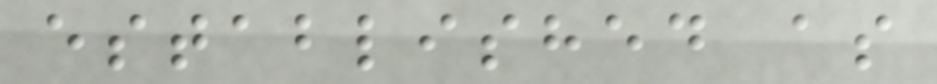established as
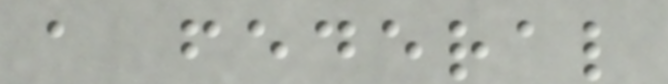a federal
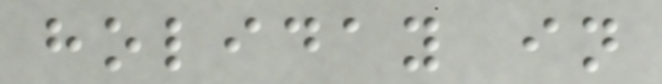holiday in
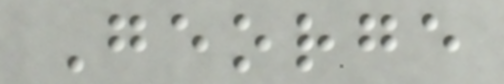George
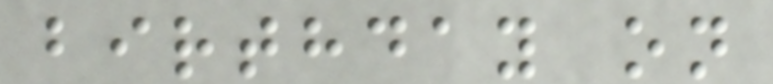birthday on
